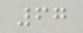67
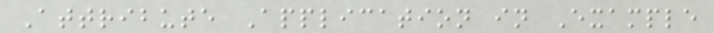Attribute Application in Example
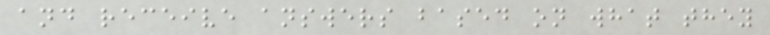and receive answers based on what they
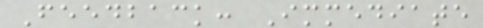Feedback: Immediate
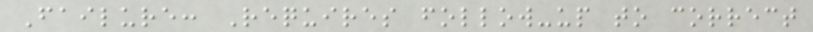Failure: Requires follow-up to correct
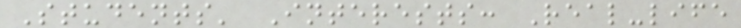Students' Interests: Real-life
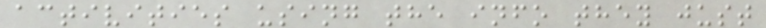activities using the info they just
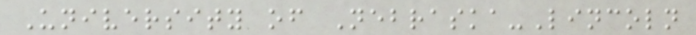University of Nebraska-Lincoln
